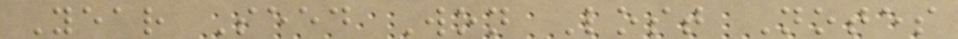Year Seed Won Lost Notes
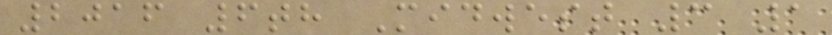2016 6th Midwest 3 1
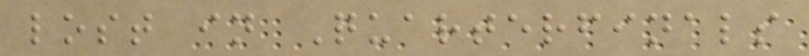lost in Quarterfinals
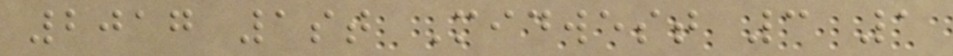2017 1st Midwest 3 1
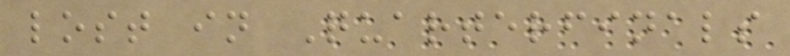lost in Quarterfinals
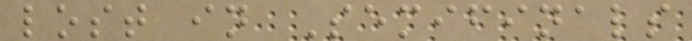lost in Semifinals
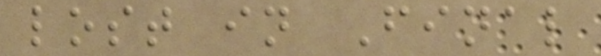lost in Final
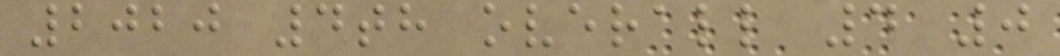2020 4th overall 4 0
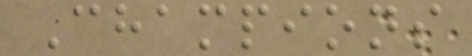Champions
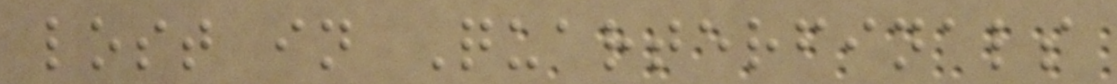lost in Quarterfinals
